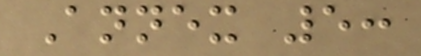Annex 5:
